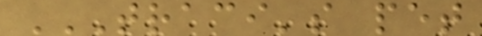TRACI'S PET
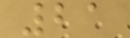21
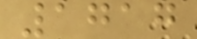1717
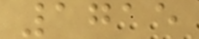1715
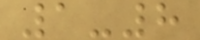1-8
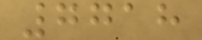7718
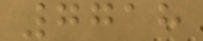7718
